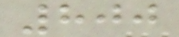800
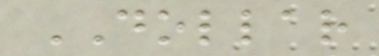DOLLAR
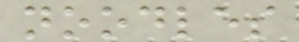noodles
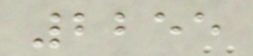2255
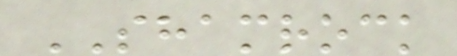SHAMROCK
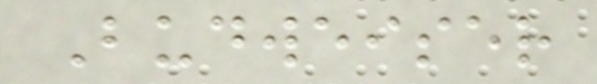Budweiser
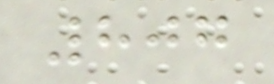807
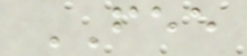FEE
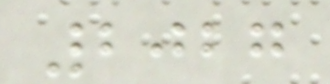2027
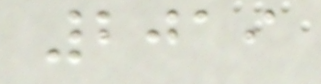2019
